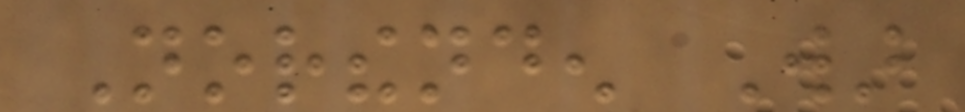Northenden War
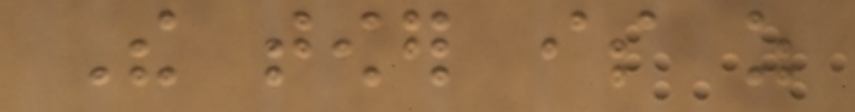The tower is as
